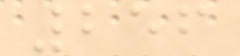256
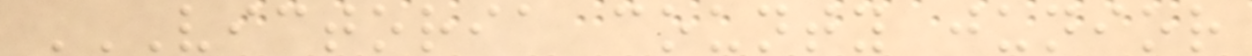VICTORIA COUNTY JUNIOR
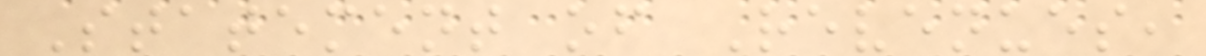Statement of Revenues,
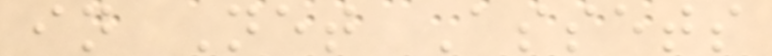in Net Assets
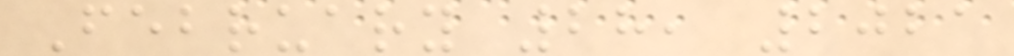February 28, 2021
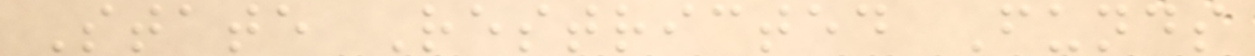State Restricted Funds
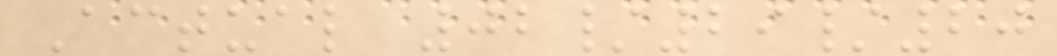Actual 02/29/20
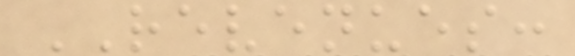REVENUES:
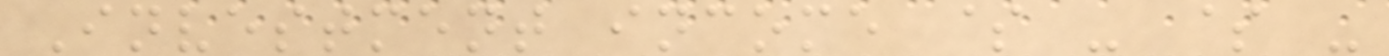Investment income $ - $ -
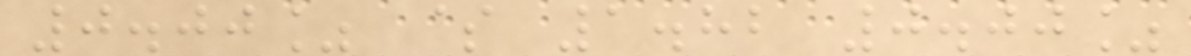0.00% $ 1.82 0.00%
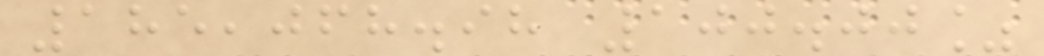185,068.98 100.00%
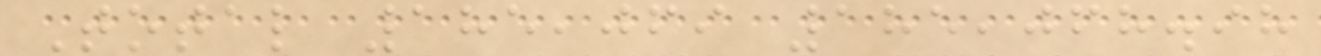Total 185,069 185,068.98
